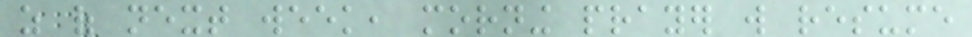as of next week, morning prayer will resume
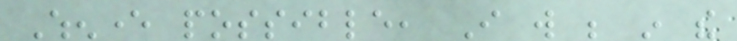Whenever possible, I will be in the
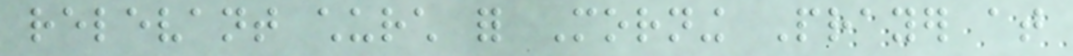relevant church for Morning Prayer at
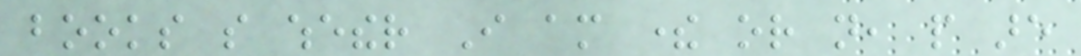books so whether I am there or not, people are
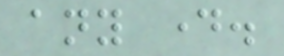any day.
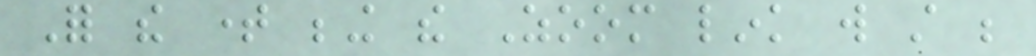For the time being the Zoom link will still be
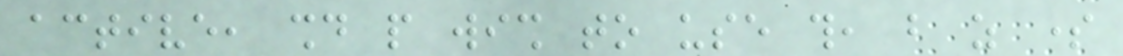active, should people wish to use this, but as some
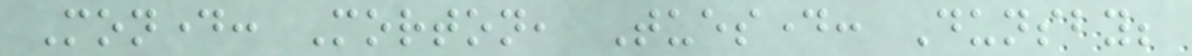Monday: Morton, Tuesday: Dunsby;
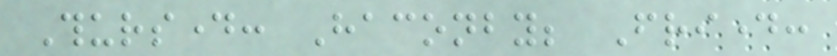Thursday: Haconby; Friday:
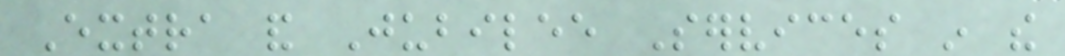Extra and Jubilee Services in the
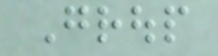Group
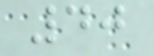40
